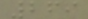269
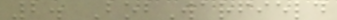2. BobWarfield
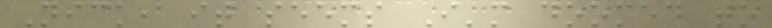Nick, it seems I'm doomed to
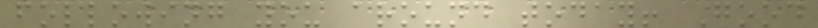following you around today! Good
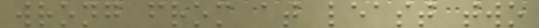wrong from at least two
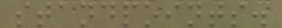standpoints.
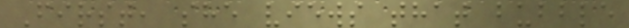First, she views that bubble
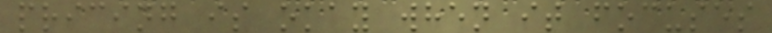pricing is okay when it focuses
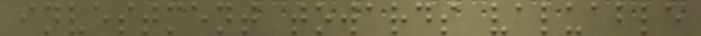investment towards valuable
